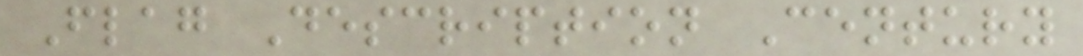Flag Description Century
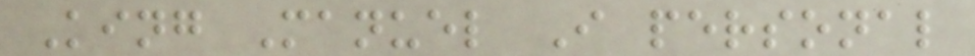King Manuel I personal
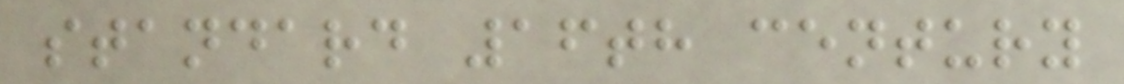standard 16th century
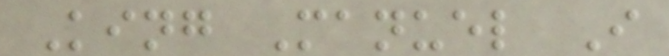King Manuel I
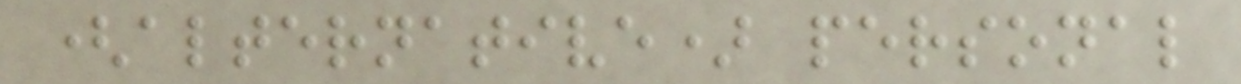(alternative) personal
